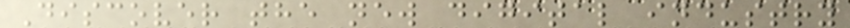Discover the new digital industry
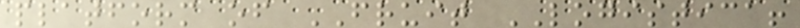platform of FRUIT LOGISTICA!
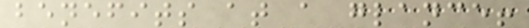benefits at a glance!
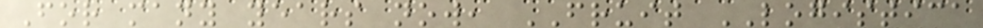For many years now, FRUIT LOGISTICA
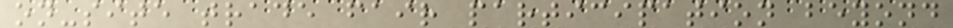on-site trade fair participation beyond
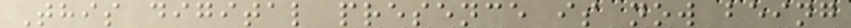This digital presence is now being
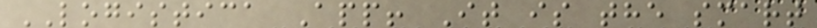LOGISTICA App! It is the smart
